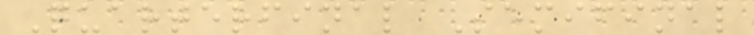Quarterfinal Semifinal
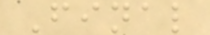Final
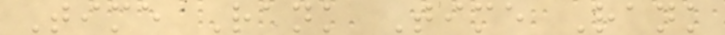Time Rank Time Rank
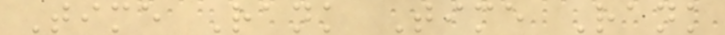Time Rank Time Rank
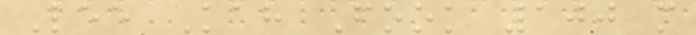Lee Kah Fook 100 m
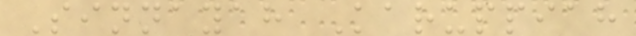Sinnayah Karuppiah
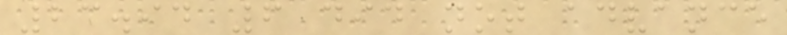23.94 6 did not advance
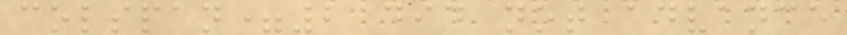colspan=2 did not advance
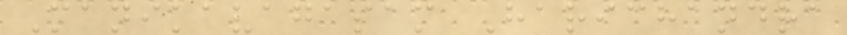Manikavagasam Harichandra
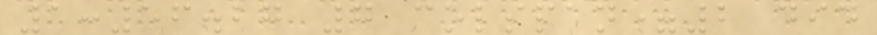1:56.27 7 colspan=2 did
